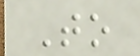To
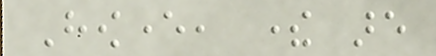However, there are
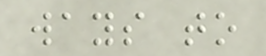ways to
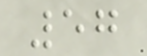57
